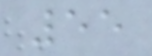55
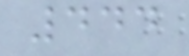444
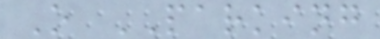O PARKING
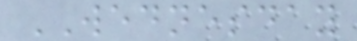WEDNESDAY
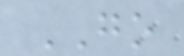GO
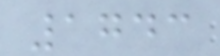1743
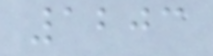1203
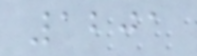1201
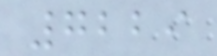7229
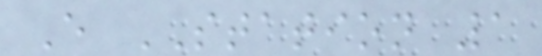E STATION 1
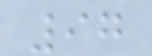97
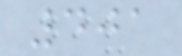401
